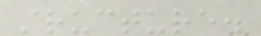structure.
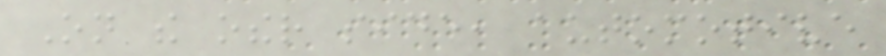On the other side, automotive
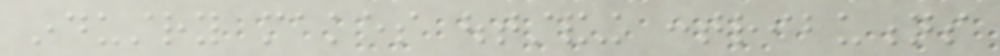industry makes outstanding contributions
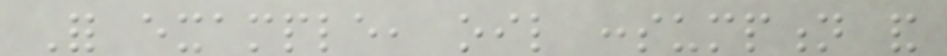For example, oil consumption and
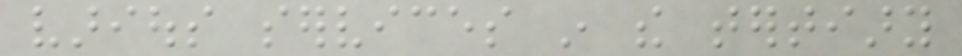various services in the tertiary
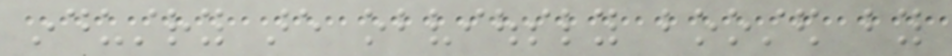industry are obviously boosted by
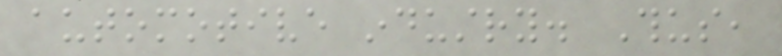automotive industry. Thus,
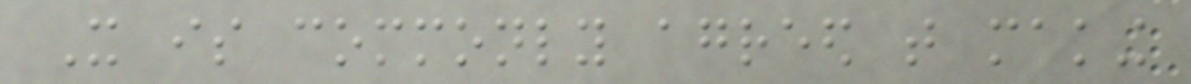It is commonly agreed that making
